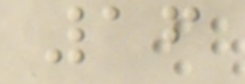16
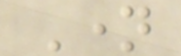Name
